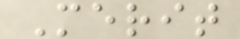Merit
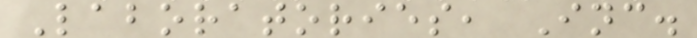Laboratories, Inc.
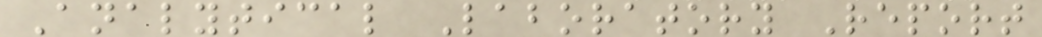Analytical Laboratory Report
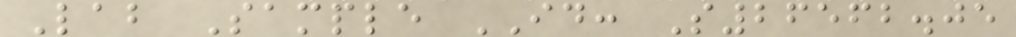Lab Sample ID: S26562.05
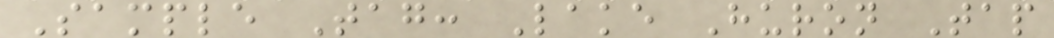Sample Tag: Lake Huron Tap
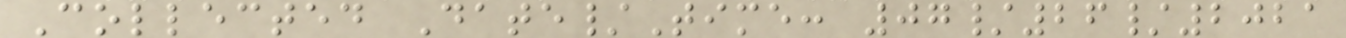Collected Date/Time: 07/26/2021
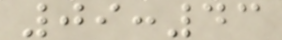09:43
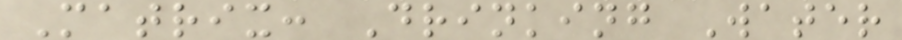Matrix: Drinking Water
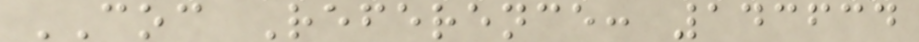COC Reference: 143634
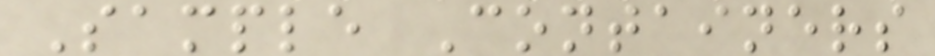Sample Containers
